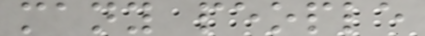many people
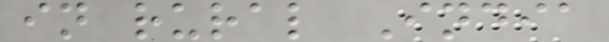in rural India
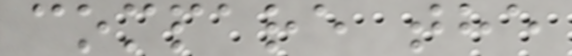compare the
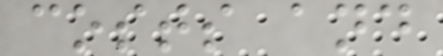costs and
